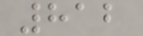812
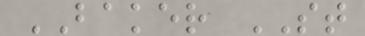BAKER ST
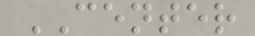CENTER
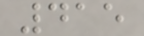415
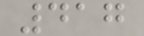417
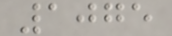1075
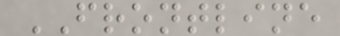FRONTLINE
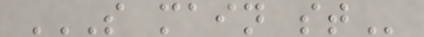S MAIN ST
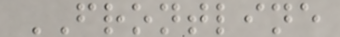FRONTLINE
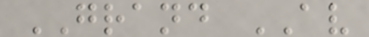GRAND AV
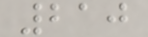210
